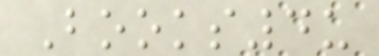Books4u
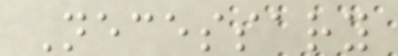Necessary
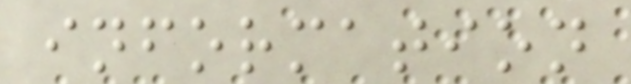information
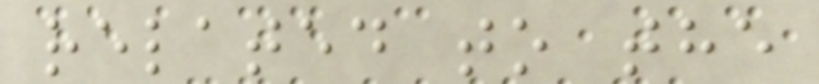related to the
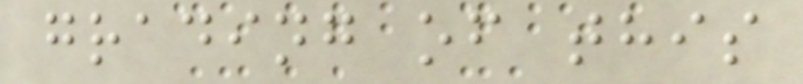grading of this
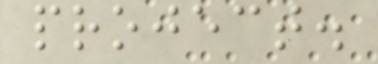project.
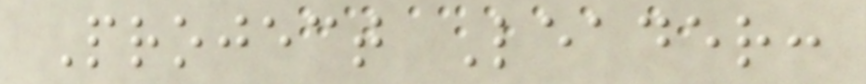Project Leader:
